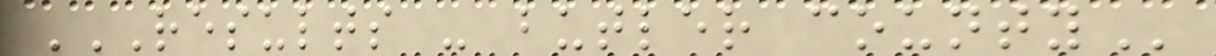RESULTS - BUTLER COUNTY
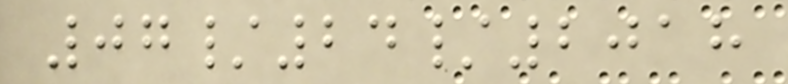07/24/2018
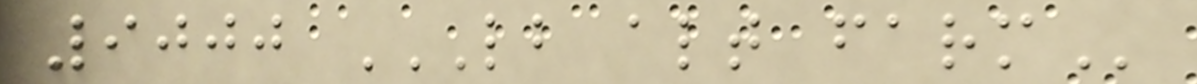9000 LB ALT FARM
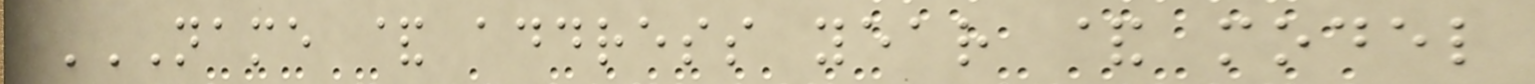NAME & ADDRESS YEAR & MODEL
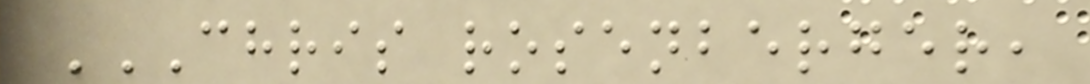CHRIS ROSENBERGER,
